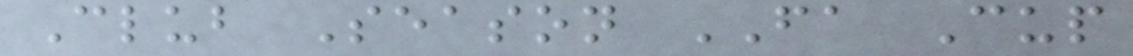Club Season FA Cup
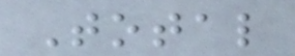Total
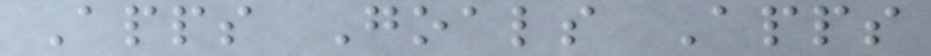Apps Goals Apps
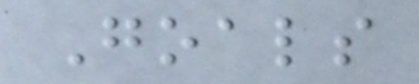Goals
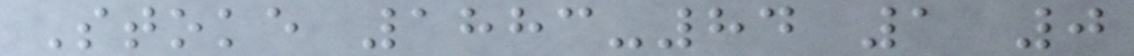Stoke 1883-84 1 0
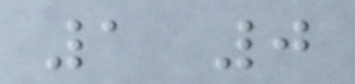1 0
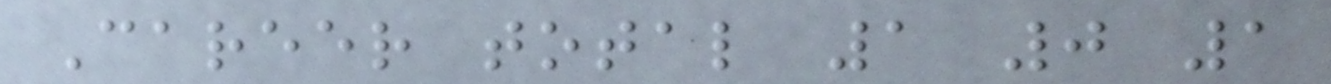Career total 1 0 1
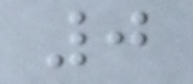0
